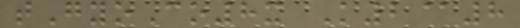tGyoCo8x K2@8
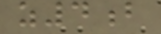z4b
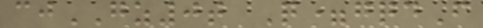cjGZ0t Q=gqdF
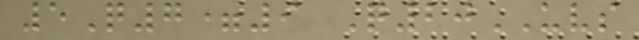5Q7=9 Q20UVS
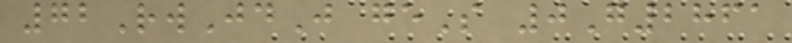72RwJdJ geS 0G2861
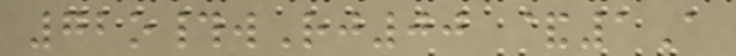72o#wRj00 &1A
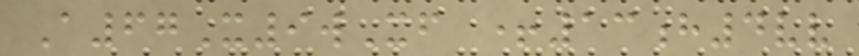A67X9wXf +13h4vv
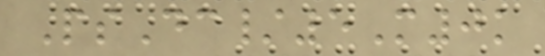PsDc/5M0k
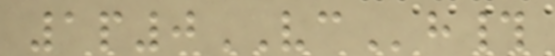1p0VCh#
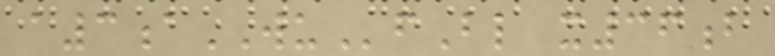a3aWUfBl x36b
